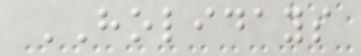HOLIDAYS
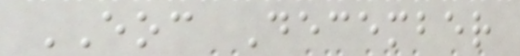EOC December
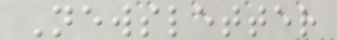Newsletter
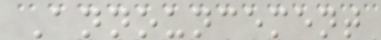Announcement
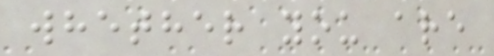whether you are
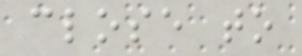close to
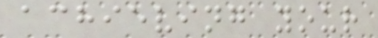achieving your
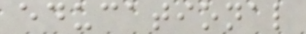educational
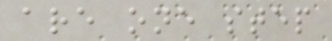are one step
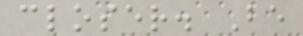closer. Be
